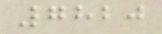7820
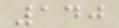140
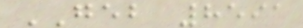GEB 8591
